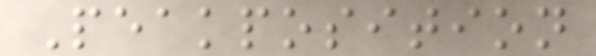Peakposition
